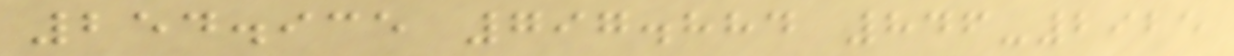254.935 797.884 846-2925
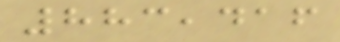883,416
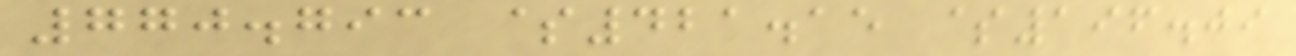770.793 $421.15 $196.09
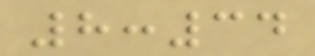8:34
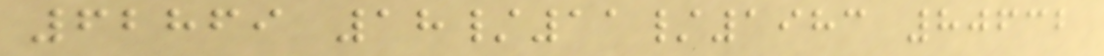62869 18/11/1983 80632
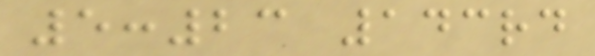5:23 143rd
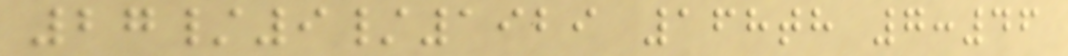27/9/1929 168th 7:46
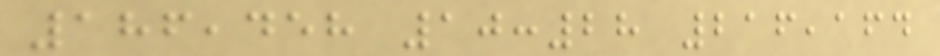186,458 10:28 216,164
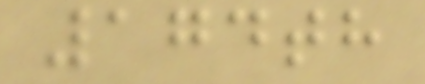174th
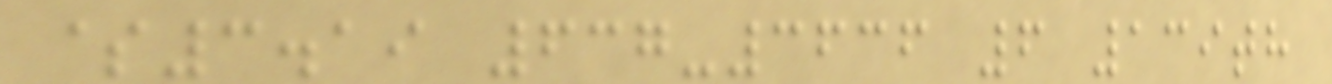$3.19 637-3636 6 139th
